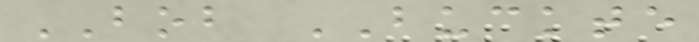BOB BUCKTE
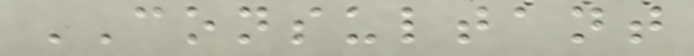CONSULTANT
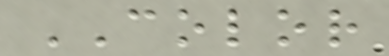COLOR
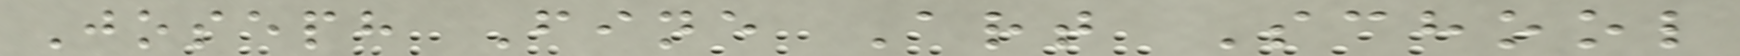Joseph Fine Art School
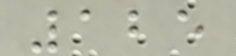125
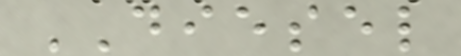DIESEL
